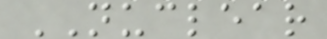NUCLEAR
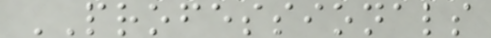PROFESSIONALS
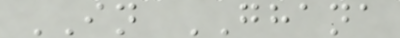IN GHANA
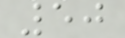50
